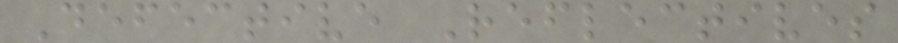Defective Reflectives
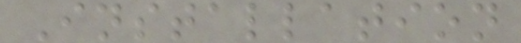Installation
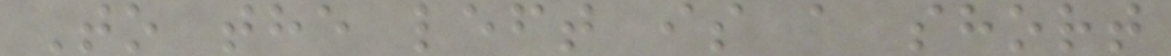To the left is a short
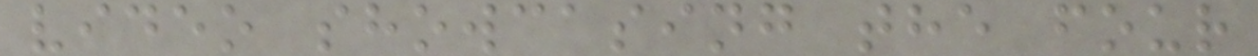video showcasing the four
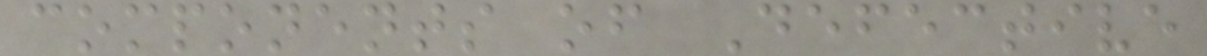components of Defective
